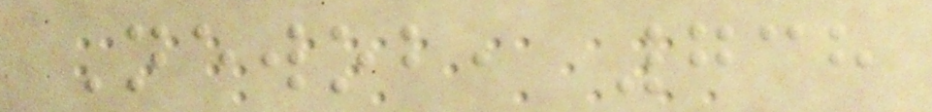Newob, 738
